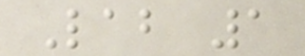Lab 1
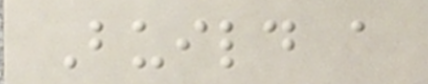Build a
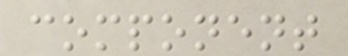component
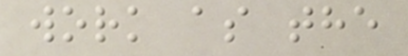work as the
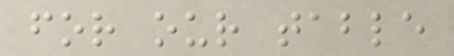for our table
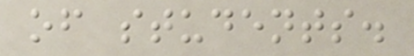of students.
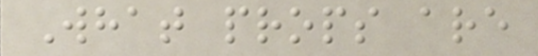What props are
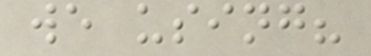we using?
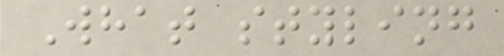What styling
